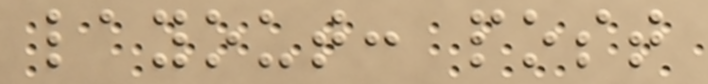layout: post
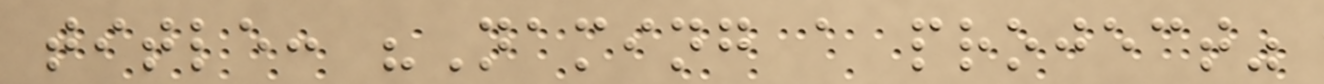title: "Naming a project"
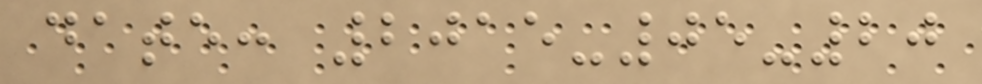date: 2015-05-20
